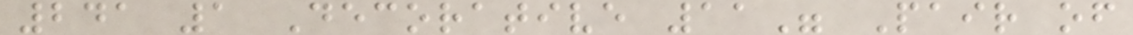241 1 Decorative 11" Pair of
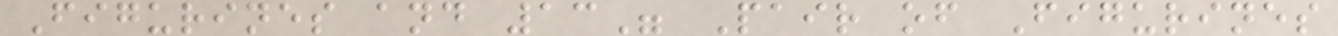Figurines and 13" Pair of Figurines
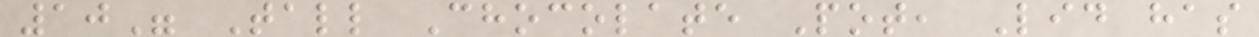10" Tall Chocolate Pot, Lid has
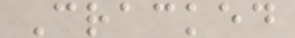Cracked
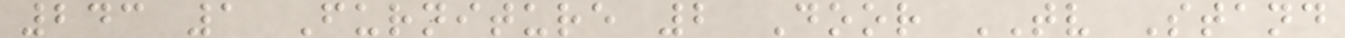243 1 Furniture 2 Door TV Stand
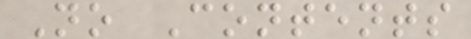No Contents
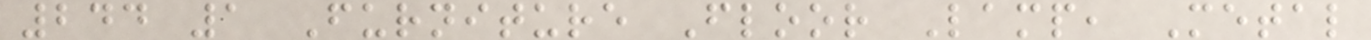244 1 Furniture Floor Lamp, Metal
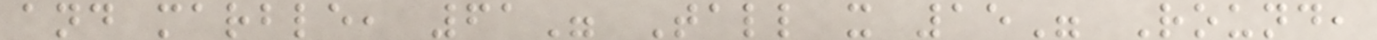and marble, 61" Tall x 15" Round,
